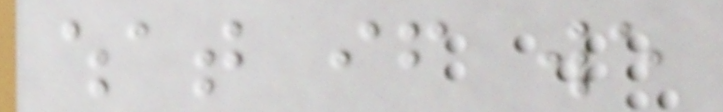what if we
